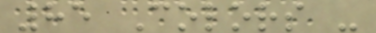85 Colors -
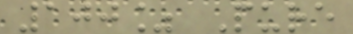100% Pure
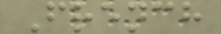French
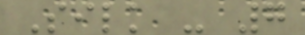Silk - 7
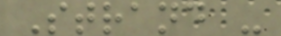Strand -
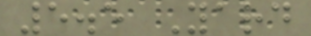5.5 Yard
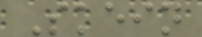Skein
